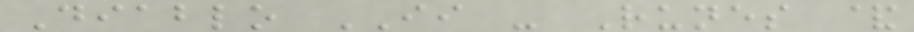Diablo II - Runes &
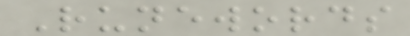Runewords
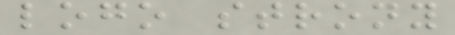logo strony
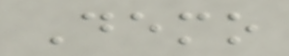Demo
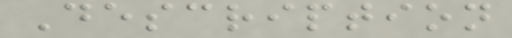Description
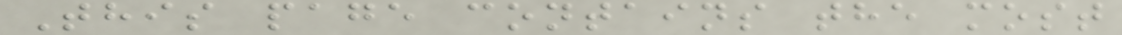This page contains the most
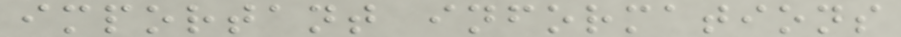important informations
